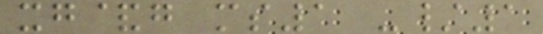xg&g ms1 -/1
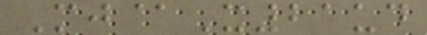Mj@X21ud
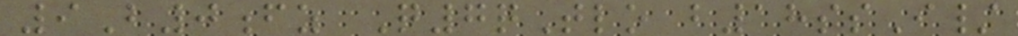9B0fz Q7qTlo b18ssI/
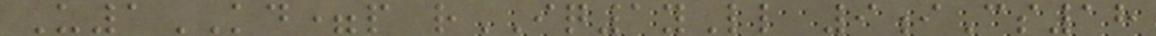U1KD=p rIQ1yLl 9iCs18
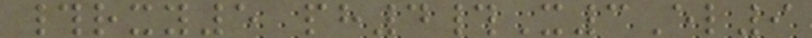#rxy5 ph4#X3El9
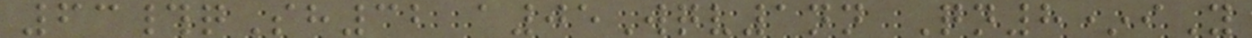63#qSh32 a05Wqv1nn Qn8*iY
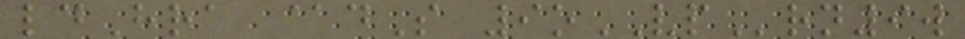ldHra @dS 9oVPrn9w
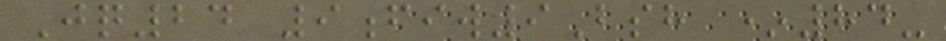Jq24 9fiw9Bsh *84-
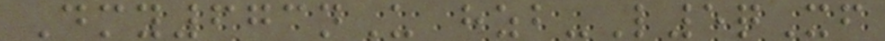Dmy673nU hzb-L5qXf
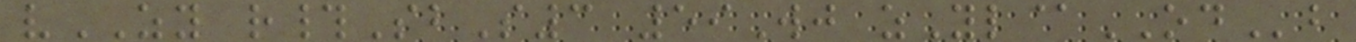vZY r#SbS3 59Wj zYl@ODb
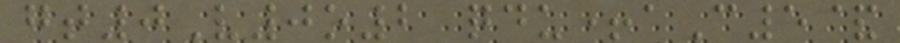gt0V0o2 qdu+aC5&
